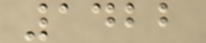1422
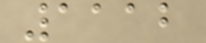1112
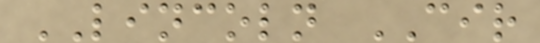LINCOLN CIR
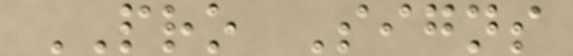PRO Signs
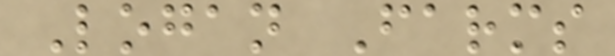Logan Farms
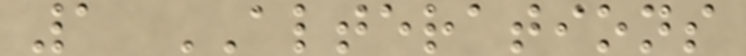1 ALTERATIONS
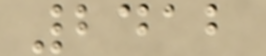2412
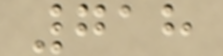718
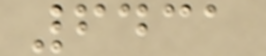6431
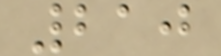210
